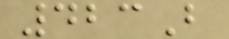423B
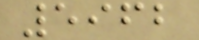5962
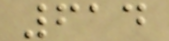614
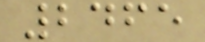2465
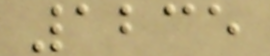1235
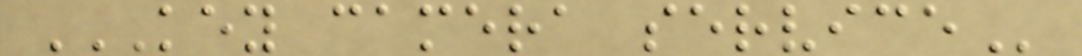KEY CAMERA SERVICE
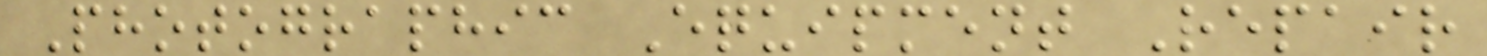Photographic Equipment Repair
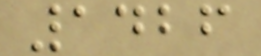1426
